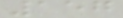157
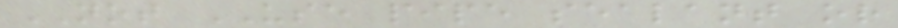NOT USE pipe sealant or
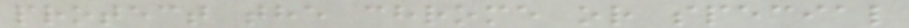protect the chrome or special
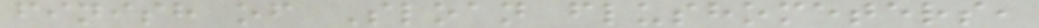finish of Sloan flushometers,
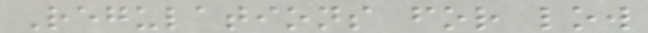Regulations for low
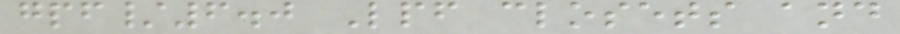gpf/6.0 Lpf closets and
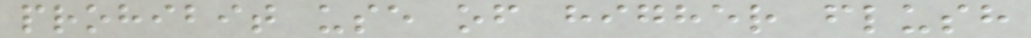prohibit use of higher flush
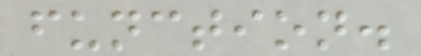function.
